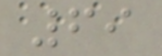69
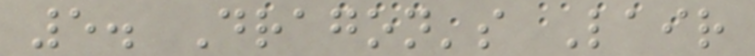5. Dragon's Lair
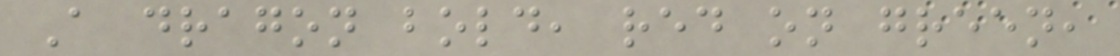A dragon bold, red on green,
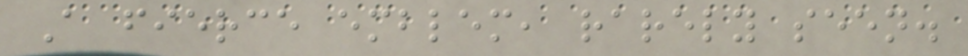A fierce emblem, rarely seen.
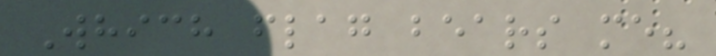Which flag bears me?
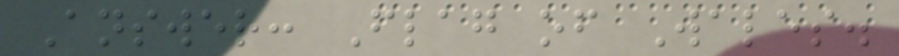Answer: Flag of Wales.
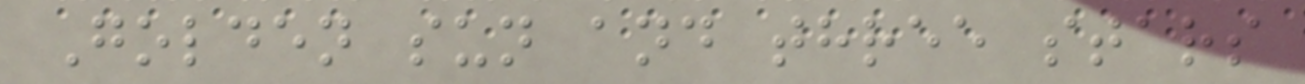Golden sun and three stars
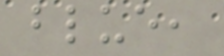blue,
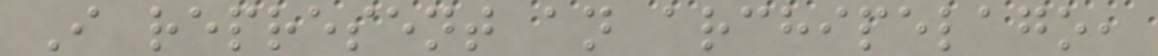I represent an archipelago,
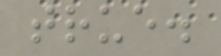true.
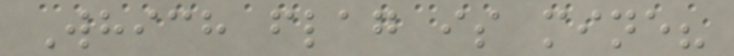Which flag is mine?
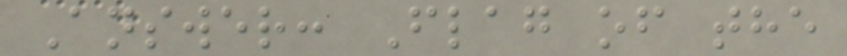Answer: Flag of the
